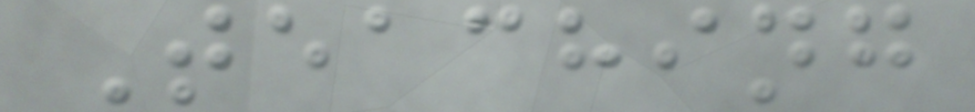Teaching
